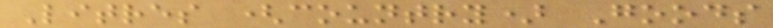Litres (country) Goods
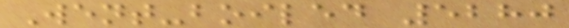Went-boiled 5280
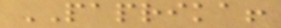PAPRIKA!
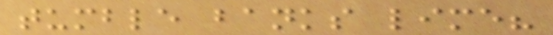tumble banks lime?
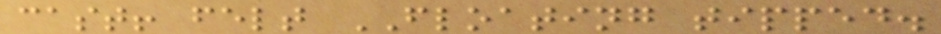cast! felt FLOATING tipped.
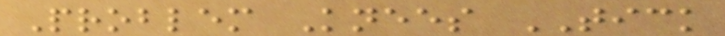Problem Knees TICK
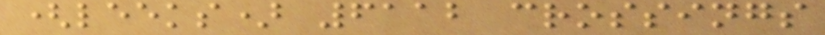(leeks) 6112 crossings
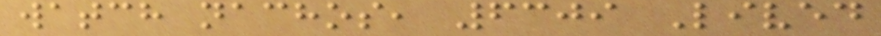watch nachos, 6309 Lived
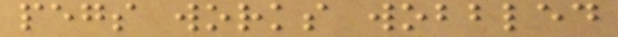pegs works wobbled
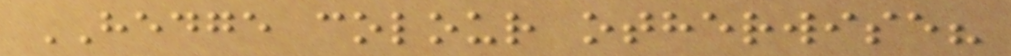HEDGE colour otherwise?
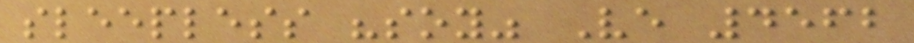sleepless "soy" Ve 4562
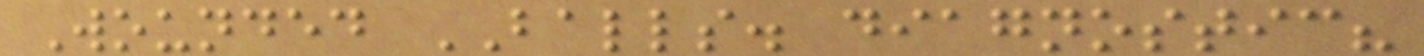Wounded BALLS. diagnostic?
